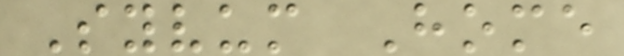Syvum Home
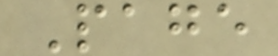Page
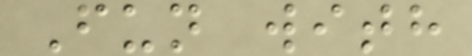Fun with
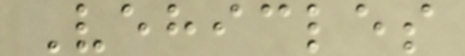Vehicles
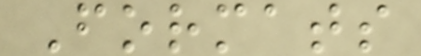Formats
